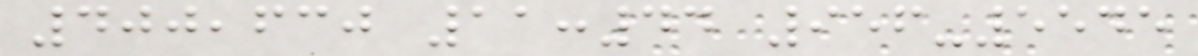400,630 11:44 956-5545
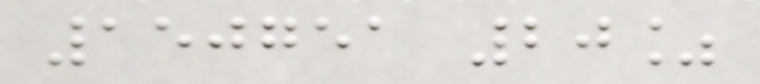150751 20%
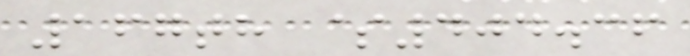167th $404.36
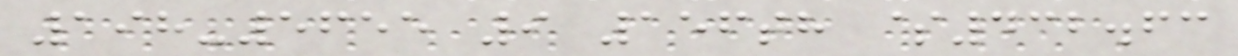198-5655 9 156th $432.63
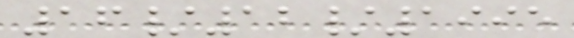16/12/1995
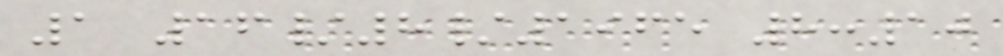1 16/8/1965 8:10
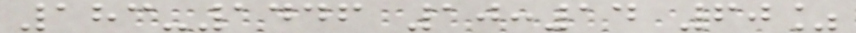183-1446 10:14 60%
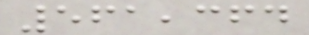561,364
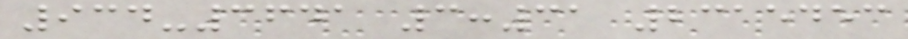934-3641 3:31 2315453
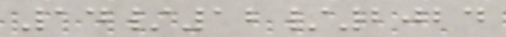14/12/2024
